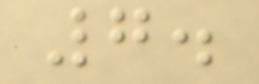7.
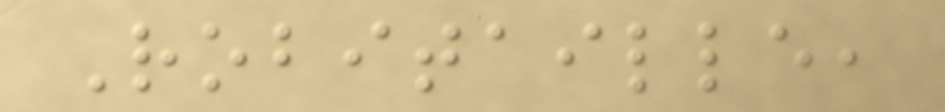Robitaille,
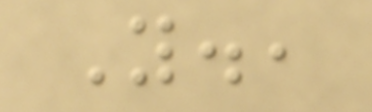Y.,
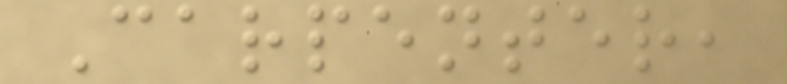Carpenter,
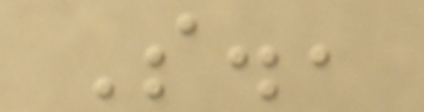S.,
